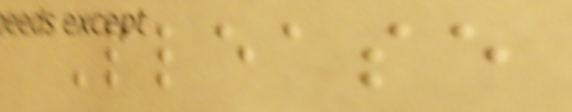Please
